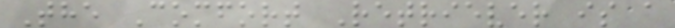The Comfort Retriever is a
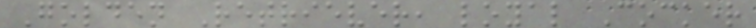Golden Retriever, loyal Cocker
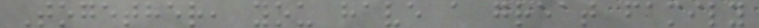Together, you have a great family
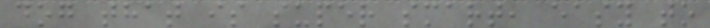dog that is super smart, easy to
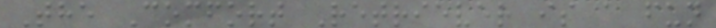The Comfort Retriever is a fun
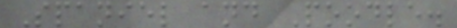Spaniel and Poodle.
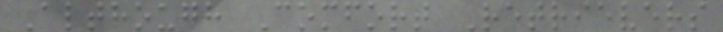Although Comfort Retrievers
